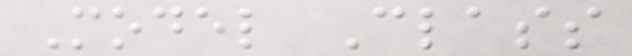Model Class
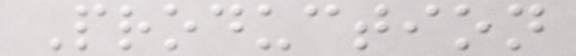Production
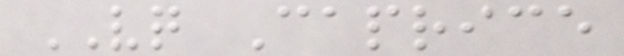VQ Caprice
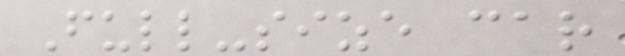Full-size car
